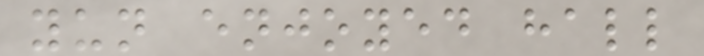yun enjoyed hall
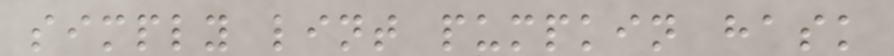simply lint pumpkin hask
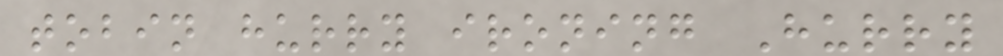tobin hurry ironing Hurry
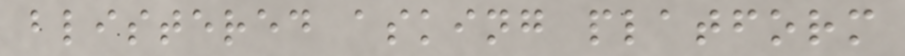blistered asking platform
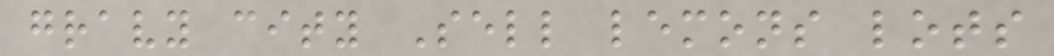gravy city Sell lemons lots
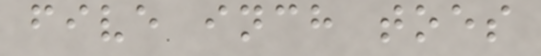five inch toes
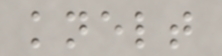knelt
